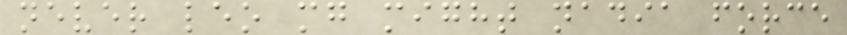never leo mg might nadia force
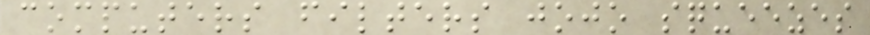computers filters jojo squeezes
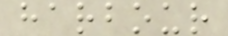harbour
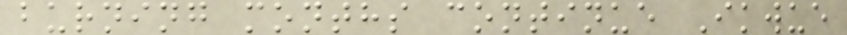burning months continue Ikwue
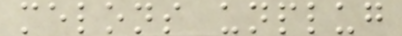melons unplug
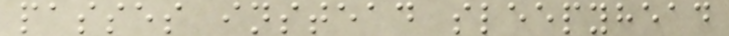passes instead sleepyhead
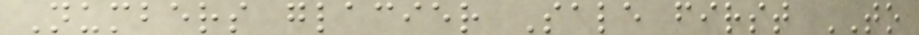Numbers glacier Sale first TO
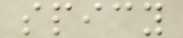spicy
